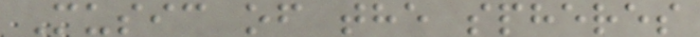Music of the spheres
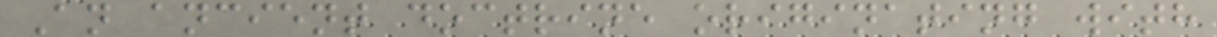An ancient doctrine originating with
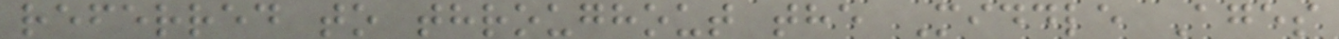referred to throughout the Middle Ages
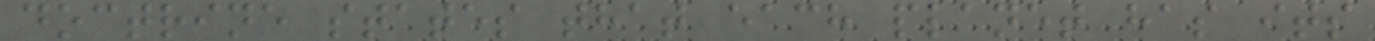doctrine states that each planet has its
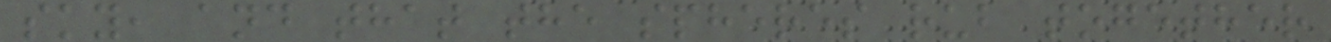sky, and that the spheres rub together
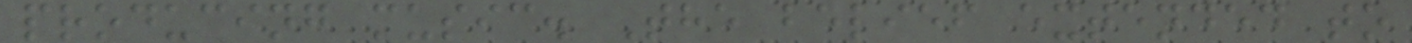producing music. The belief extended to
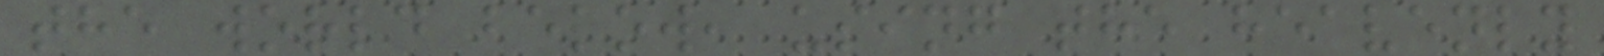the world below, using the heavenly
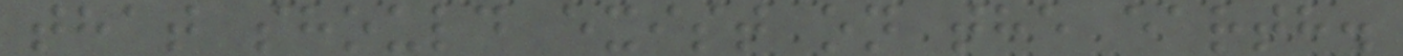that should exist on the earth.
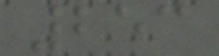253
